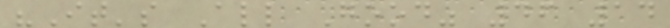"It's All Good" 46 14
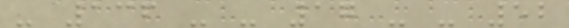- 136 - - 17 - - 52
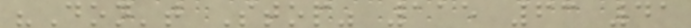"Don't Stop" 115 63 41
